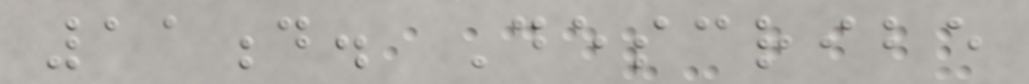11d. Describe
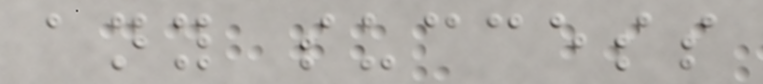any success
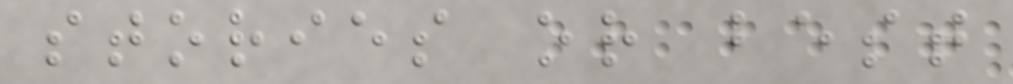stories or best
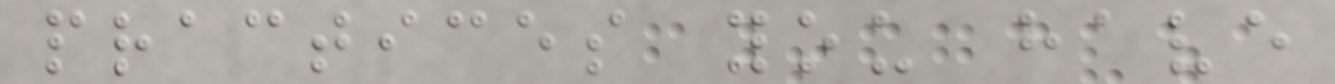practices you have
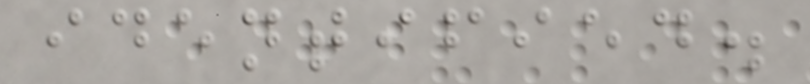identified.
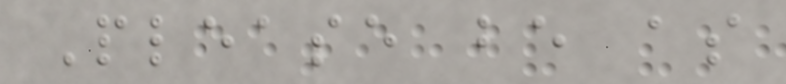Please be as
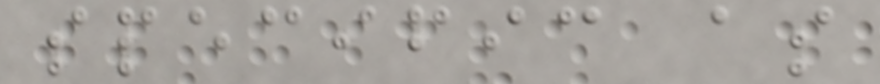specific as
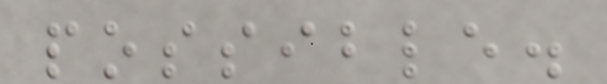possible.
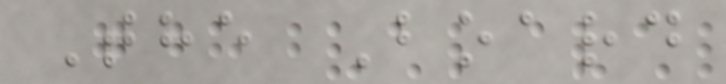The Board
